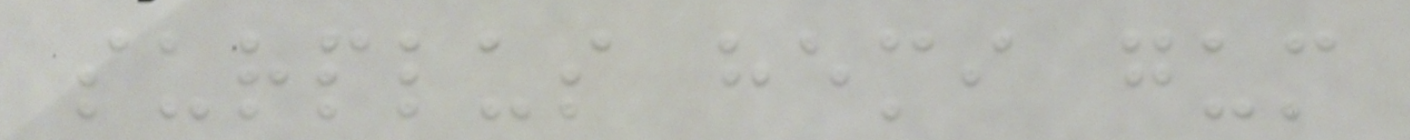surplus hemi gum
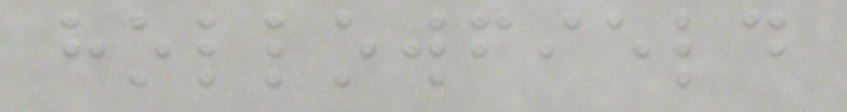hollowfield
